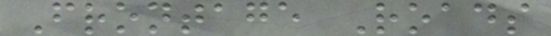Frontage Roads
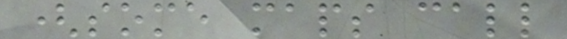(some maps call
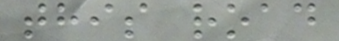this road
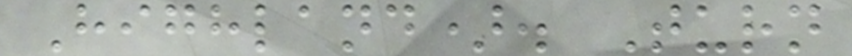Highland). Turn
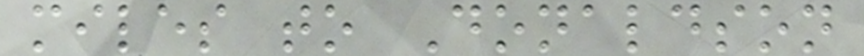miles to Donaldson
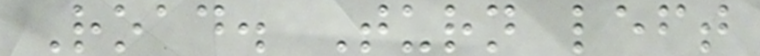Road. Turn left
